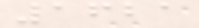1621
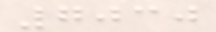7030
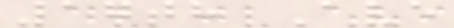17th Ave
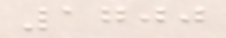1700
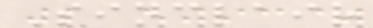Sinclair
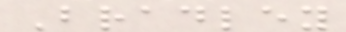Bradley
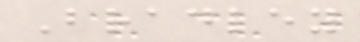Bradley
